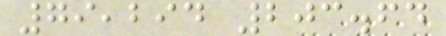79,294 203.64
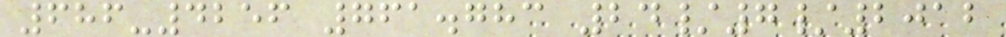686-4256 761.783 24/7/2012
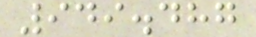949.487
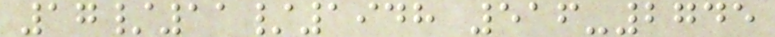17/11/1948 516-2745
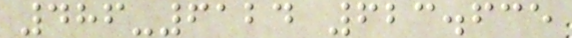486-6124 623.635
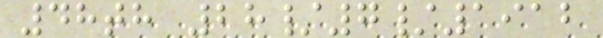48th 28/7/1912
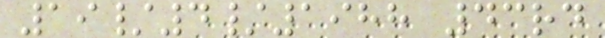19/4/1988 43rd
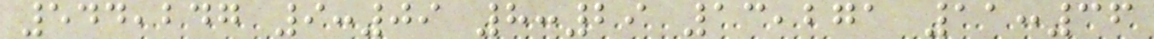544,247 9:09 8:29 13,271 11:36
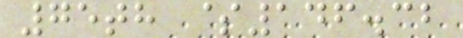75th $146.32
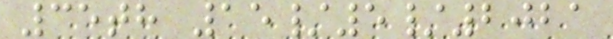35th 15/5/2021
